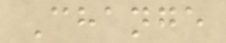Change
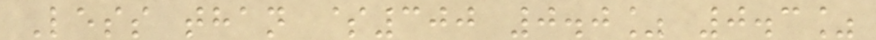Less than $300 0.0% 0.3%
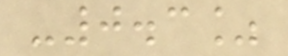-0.3%
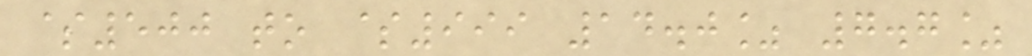$500 to $999 14.0% 7.7%
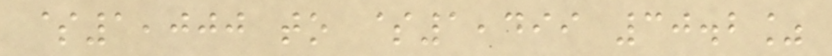$1,000 to $1,499 30.2%
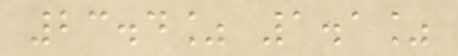23.4% 1.1%
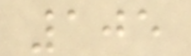105
